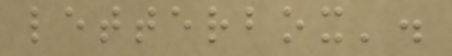letterbox'.
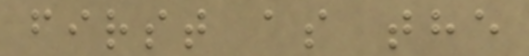first as the
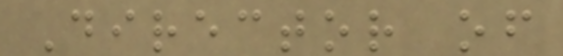Director of
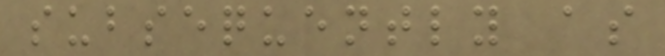subsequently as
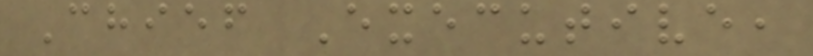Chief Executive,
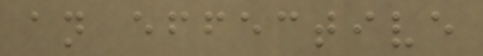an effective
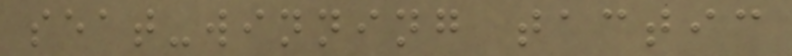seat-winning tactic
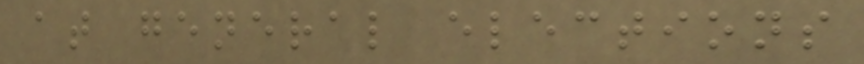at general elections
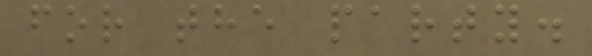for the party.
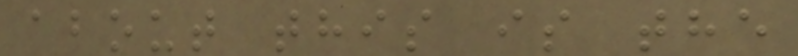about this is the
